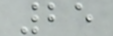25
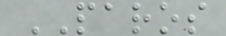PAROS
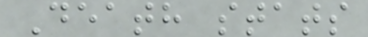Death stats
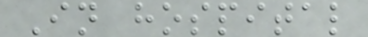In hospital
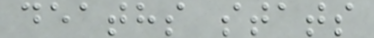deaths stats
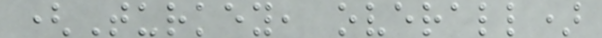(Turkey, overall)
